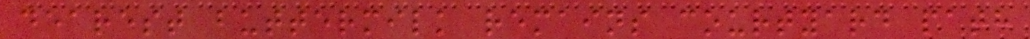dearest buttermilk remains courtyard path
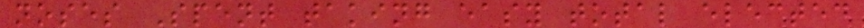noses Spent taking easy total elected
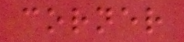corner
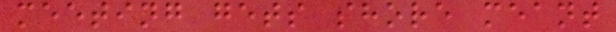meeting gets shore meant
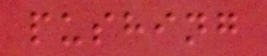pushing
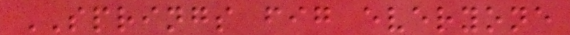SPRINGS fig everyone
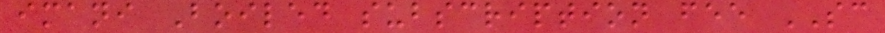imani Boiled subscription fee SC
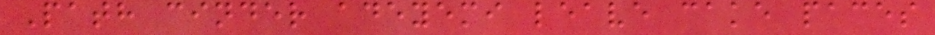Path cinder adeyemi leave cake paces
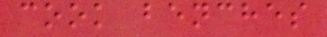cook benches
